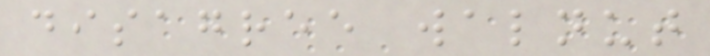disagree walnut
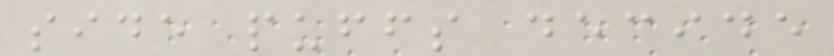side puffs decide
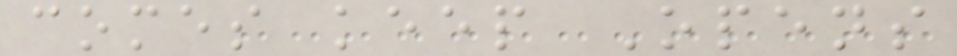comes keep Opens
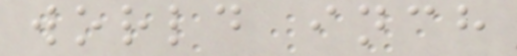world inch
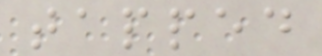tapped
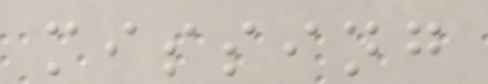missing
